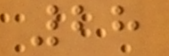28
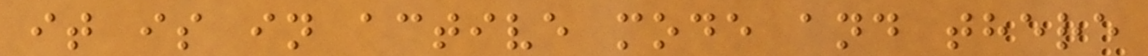it is in active mode and there
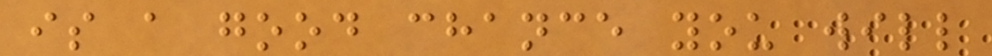is a good chance you will
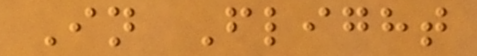In Flight
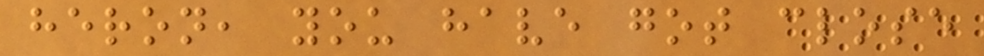heron, you have got close
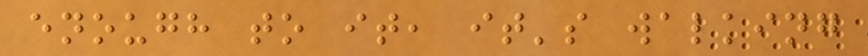enough to it, it's walking
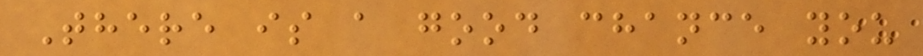There is a good chance you
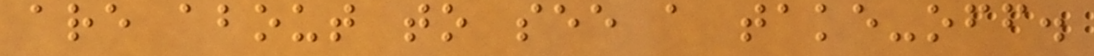are about to see a take-off.
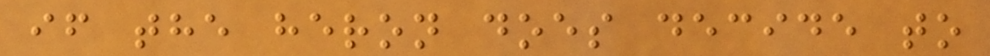if the heron does decide to
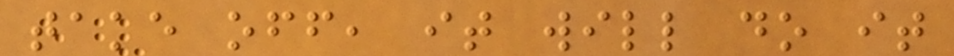take off, it will do it
